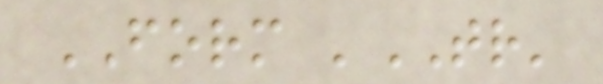FORM 'TR'
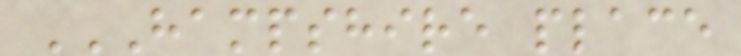HAMPSHIRE PLACE
